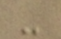-
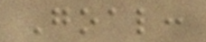Goal:
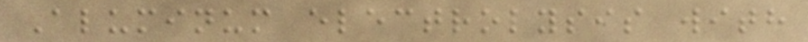Aluminum electrolysis with
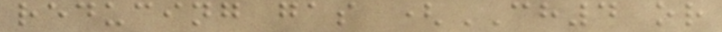reducing gas (CH4 or
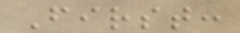First:
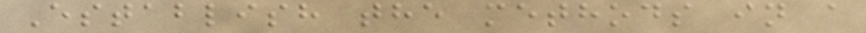Establish the methods in a
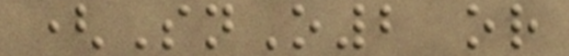(SnO2 or
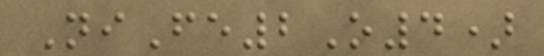NiFe2O4)
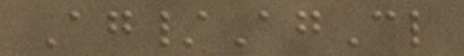Ag/AgCl
